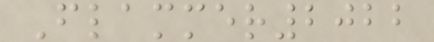Flammer2022
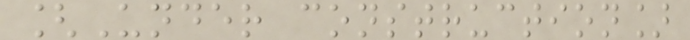[Under construction]
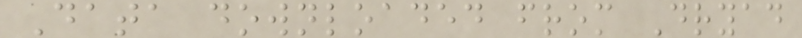Data downloaded from Dryad
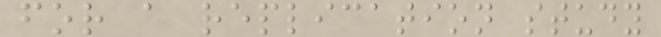for a replication study
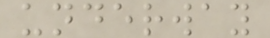underway
